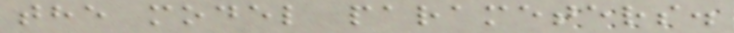the model parameters.
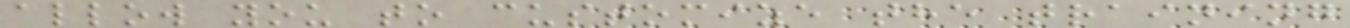allow you to customize the training
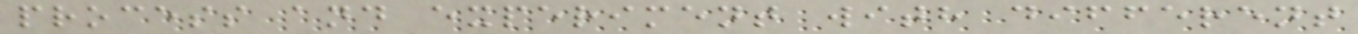process and experiment with different
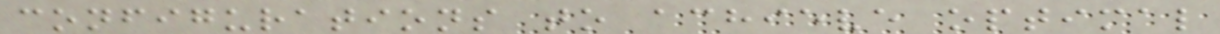configurations to achieve optimal
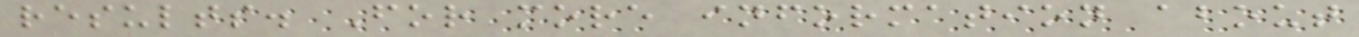results. For more information about
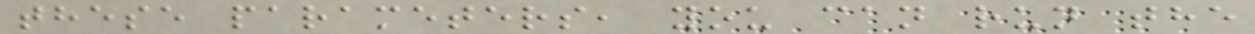these parameters, you can run the
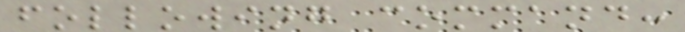following command:
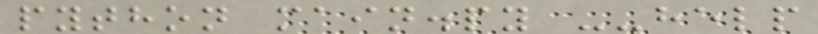python main.py --help
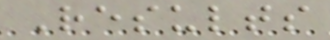Results
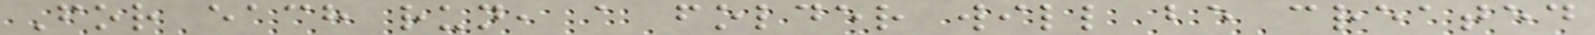For each run, a folder will be created
